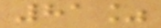81%
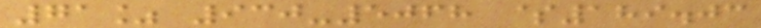71% 930-5068 $189.03
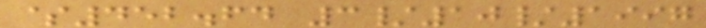$452.64 3/10/1997
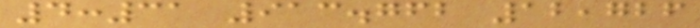4:31 913.762 12,726
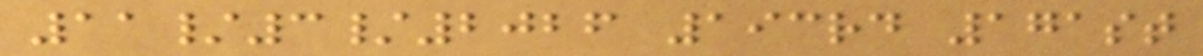11/3/2026 193rd 171st
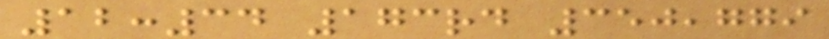12:34 173rd 350,779
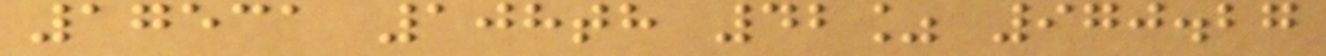17531 108th 42% 970.27
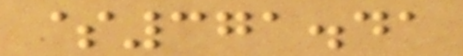$371.41
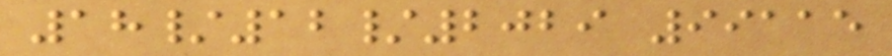18/12/2029 99115
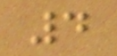4
